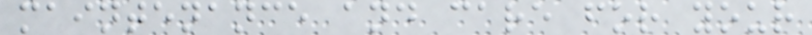maintenance and care for your
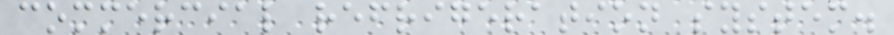commercial refrigeration system.
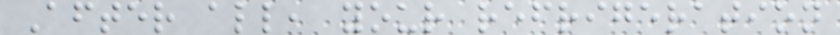After all, your refrigeration
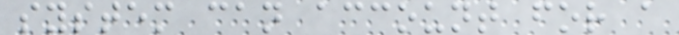system can account for a
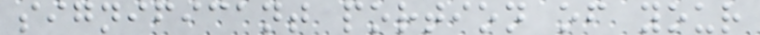significant portion of your
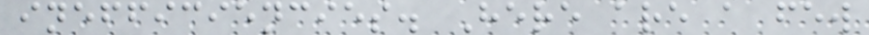inefficiencies. Here are a few
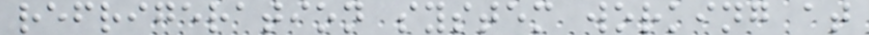refrigeration system working at
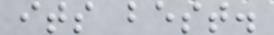its best.
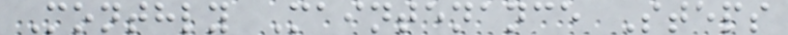Monthly Maintenance Steps
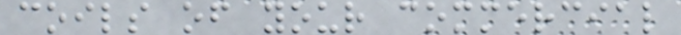coils of your commercial
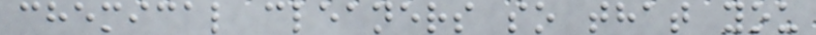chemical cleaners so that you
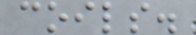coils.
